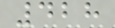428
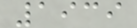1939
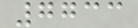7733
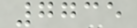7735
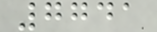7741
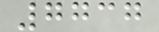7737
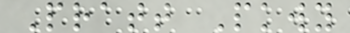Pratt Pkwy
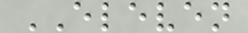ELEVEN
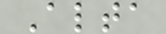Alta
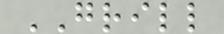GRILL
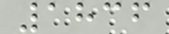1836
